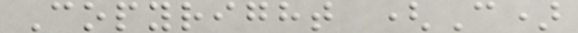Copyright (C)
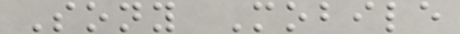Sony Mobile
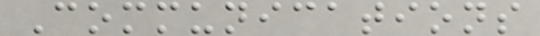Communications
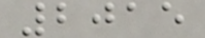2015
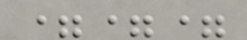===
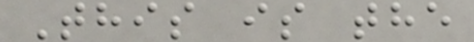This is the
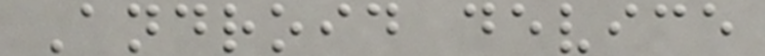Android device
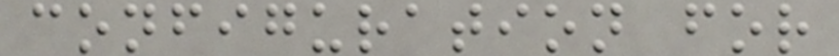configuration for
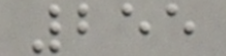255
